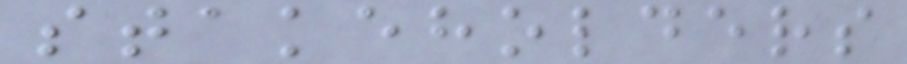stakeholders
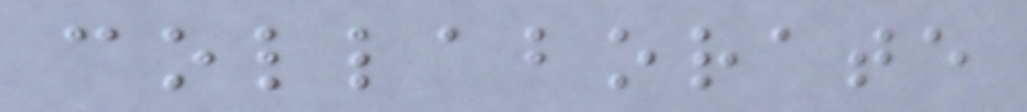collaborate
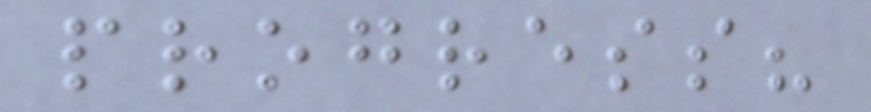progress?
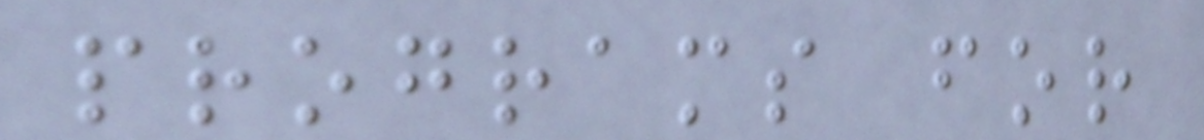programs for
